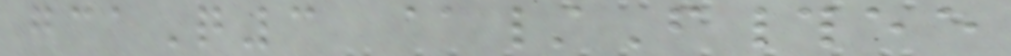gcaQ3 @/F#ee
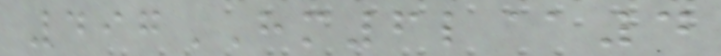497HM6l@4
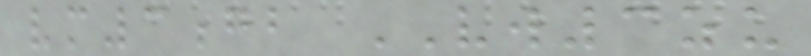vm3gb VW3zu
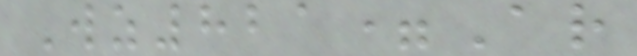Wz821=Ar
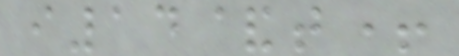i14&t+
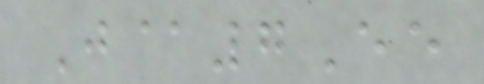J@7Ee
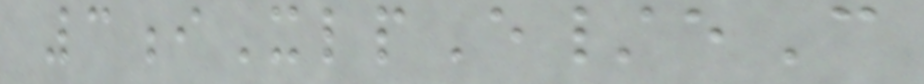3iXlpE/eC
